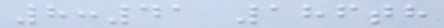8:41 186th
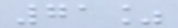71%
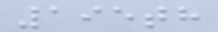195th
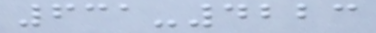631-4223
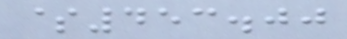$453.00
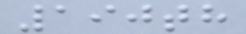190th
